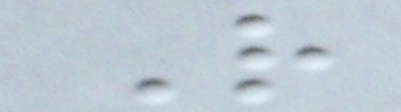R
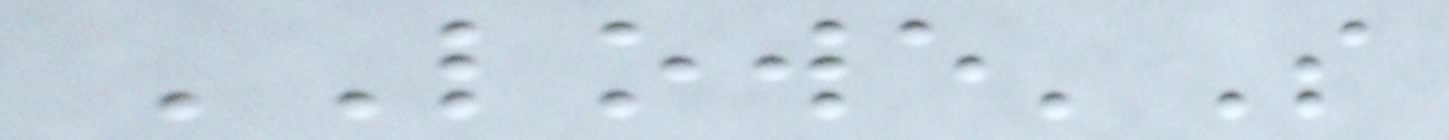LOWE'S
